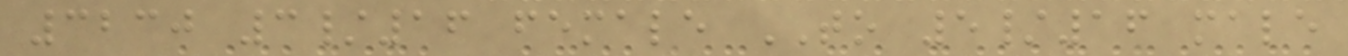3230 3/16 female TO 5/16 male
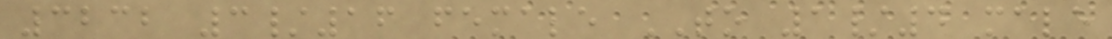3232 3/16 female TO 1/4 male
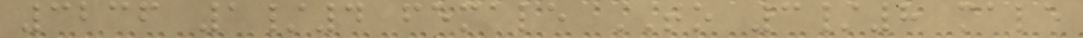3236 1/4 female TO 3/8 male
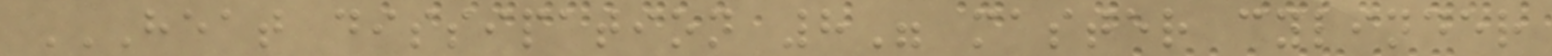HEAT DISSIPATION 8" MASTER CYLINDER
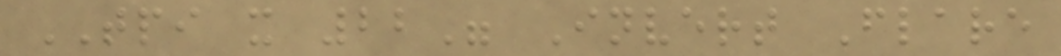TPI x 22" Invert Flare
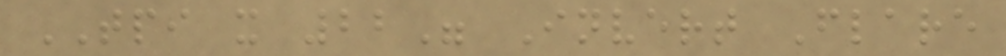TPI x 22" Invert Flare
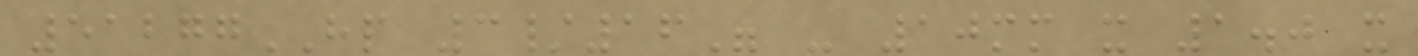51277HP 3/16" - 10mm x 1.0 x
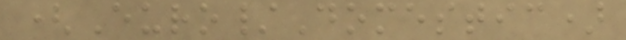(Euro/Domestic)
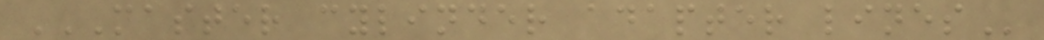MASTER CYLINDER ADAPTER LINES
